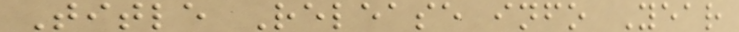Title Release info Year
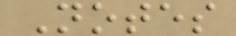Notes
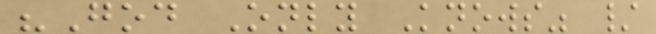"God Only Knows" /
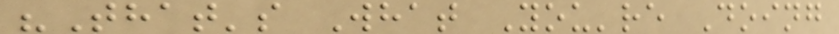"That's What You're Doing
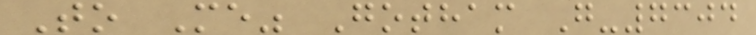To Me" Gotham G-7304
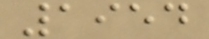1954
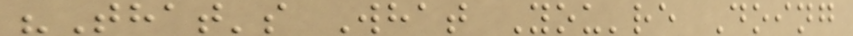"That's What You're Doing
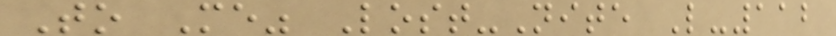To Me" Lost-Nite L-112
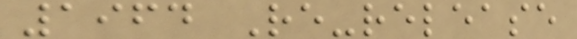1964 Re-release
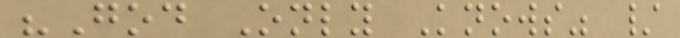"God Only Knows" /
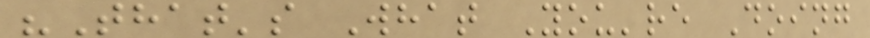"That's What You're Doing
